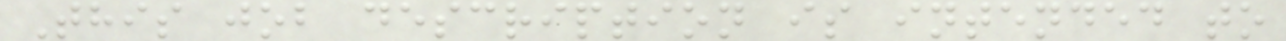This job description is intended to
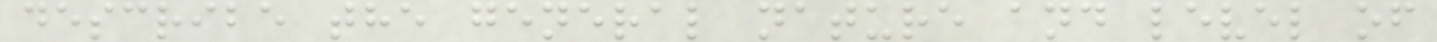describe the general nature and level of
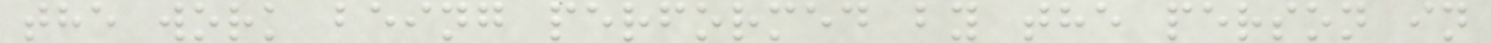the work being performed by the person in
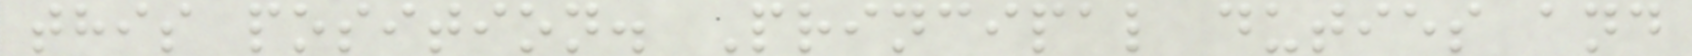this position. Principal duties and
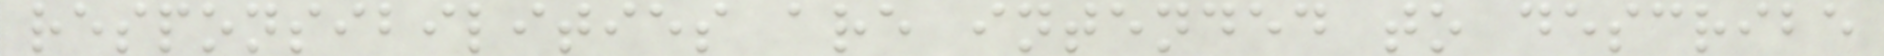responsibilities are intended to describe
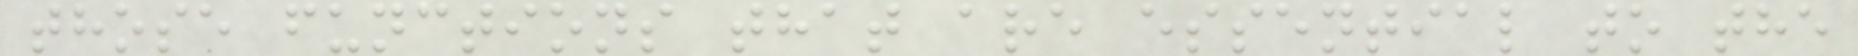those functions that are essential to the
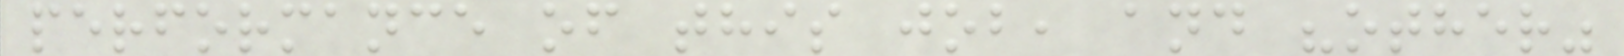performance of this job, and "other"
